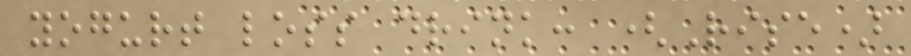yogurt loss drink: (Rise)
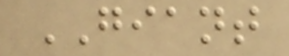GIANT
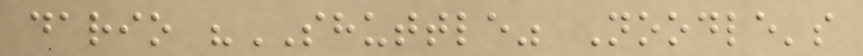dario "SHUTTLE" Noodle's
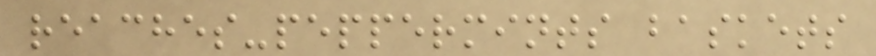reaches-peppermints baskets
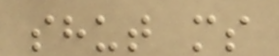shut ms
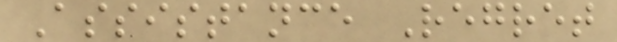Assistance Regret
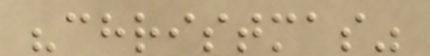"christmas"
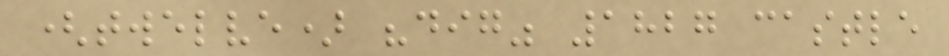(twelve) "dig" 1827 castle
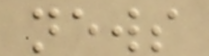news
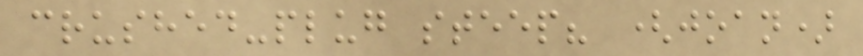crushed-plug steep? (joan)
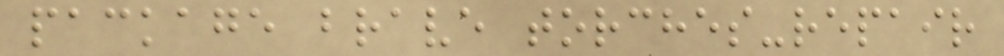package brave torches-repair
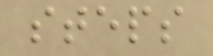steps
